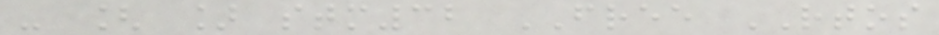- [ ] stm32 FREE RTOS
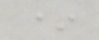*
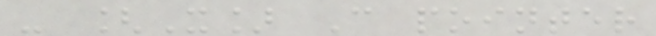- [X] C pointer
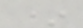*
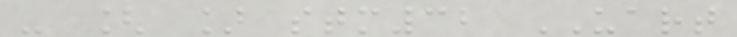- [ ] stm32 UART
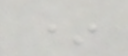*
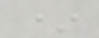*
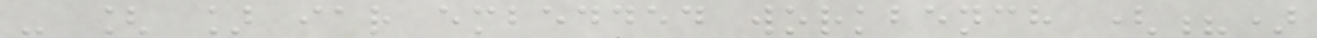- [ ] iar embedded workbench (?)
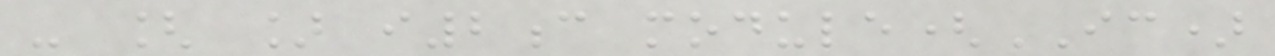- [ ] i2c module(IC)
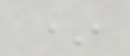*
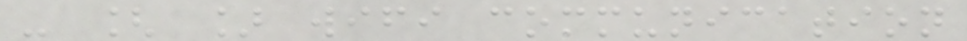- [ ] wifi communication
